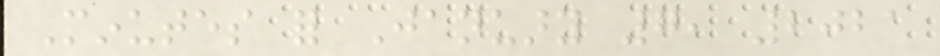Minutes for January 7, 2021
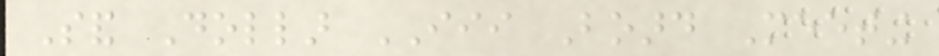Sand Dollar III Board Meeting
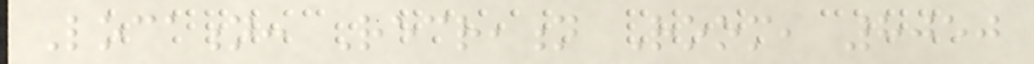Location: Recreation Room, 8050
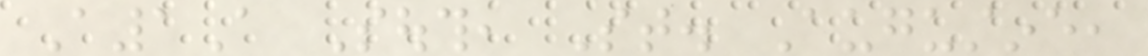A1A South, St. Augustine,
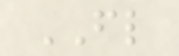FL
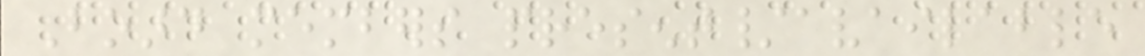Board members present/available
